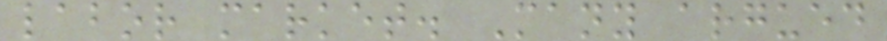labor market. Many argued
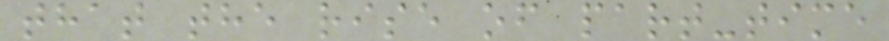that the rise of part-time
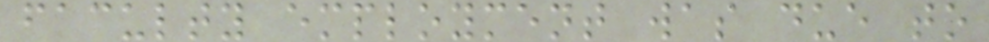faculty employment was due to
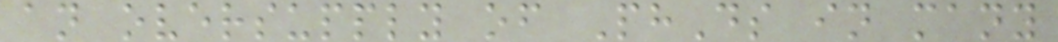an oversupply of PhDs in many
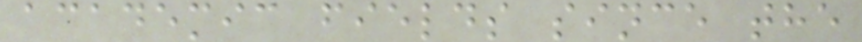academic fields since the
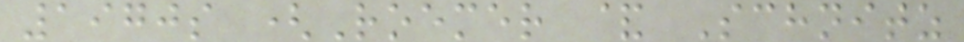1970s (Roemer & Schnitz
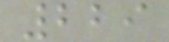229
